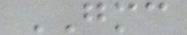GMC
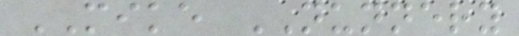MIKE NUNNERY
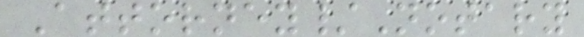Attorney/Notary
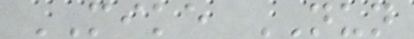MIKE NUN
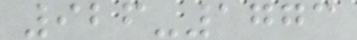926-1773
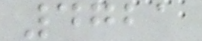4721
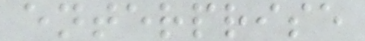enterprise
